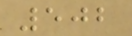502
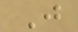J
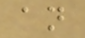an
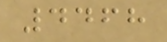4468
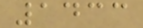1433
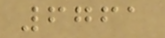6761
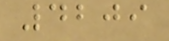4209
